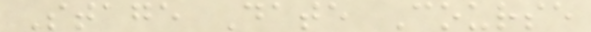Stage Date Course
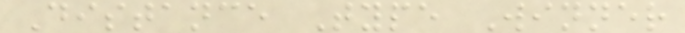Distance Type Winner
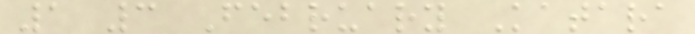1 3 February Katara
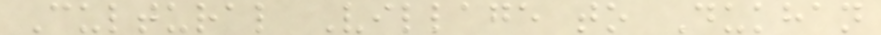Cultural Village to Dukhan
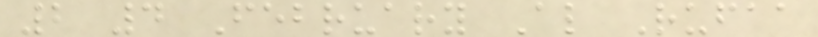2 4 February Al Rufaa
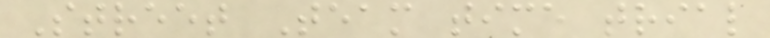Street Team time trial
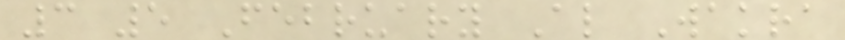3 5 February Al Wakra
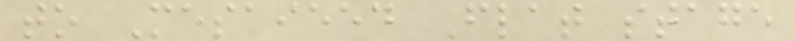to Mesaieed Flat stage
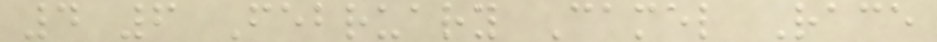4 6 February Camel Race
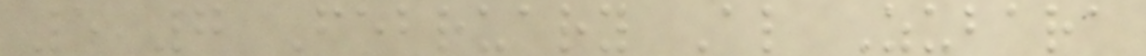5 7 February Al Zubara
